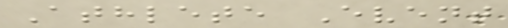Athlete Event
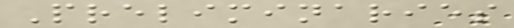Preliminaries
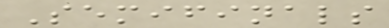Semifinals
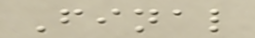Final
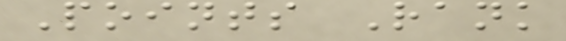Points Rank
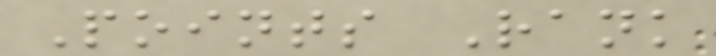Points Rank
